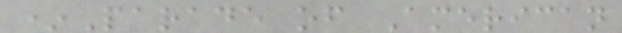*Parade of American
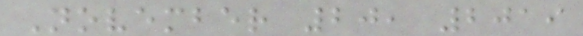November 20, 2019
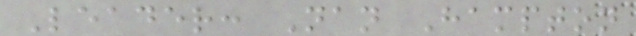Leader: Nan Hampton
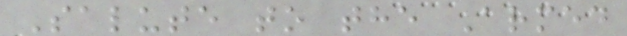Salute to the Armed
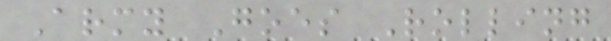Army Goes Rolling
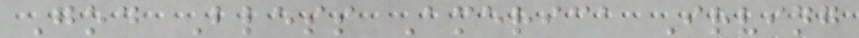God Bless America Irving
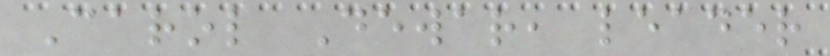Carol Dewar, leader
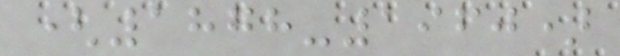(1878-1960)
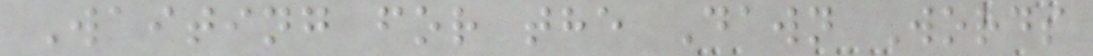Waiting for the Dawn Words
